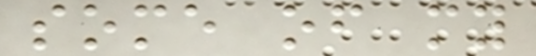some of my
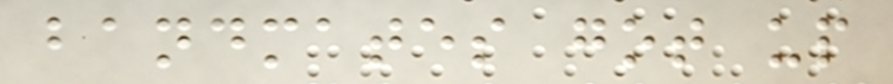bandmates got up
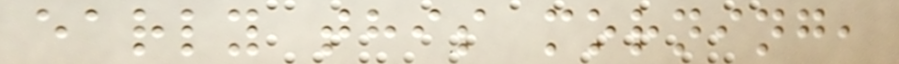early this morning,
